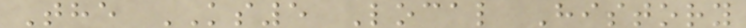The KS5 Local History
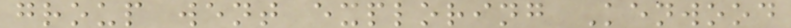group went exploring Kenwood
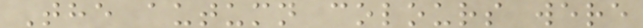The autumn colours were
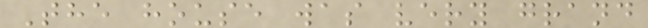The house was very grand
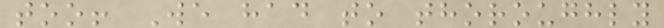too! We had to thoroughly
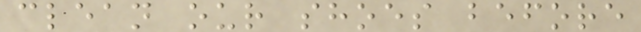clean our shoes before
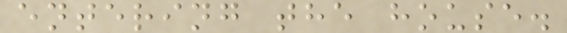entering the house.
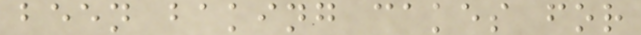been baking cakes for
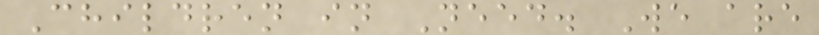Children in Need. We are
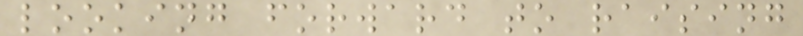looking forward to raising
